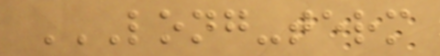LONG-TERM
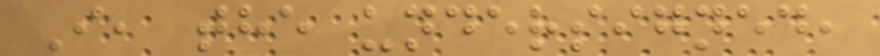I, the undersigned,
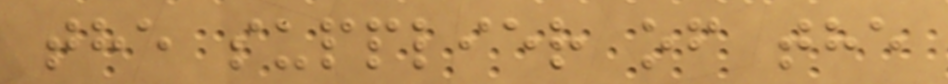the supplier of the
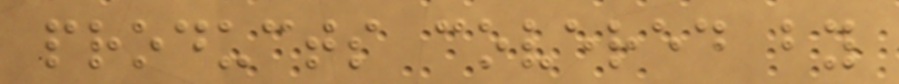products covered by
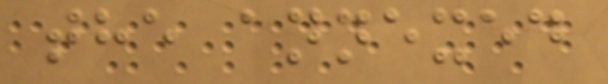the annexed
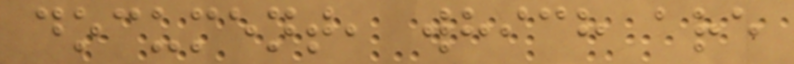document, which are
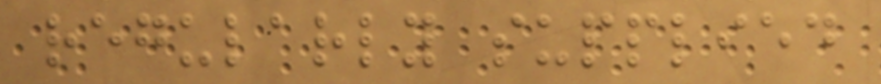regularly supplied
